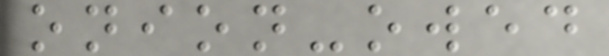onion-owed
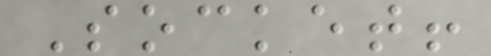Socket!
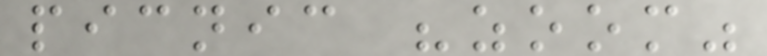picnic "zoom"
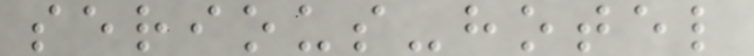serious-hotel
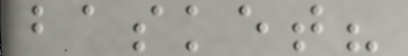basket?
